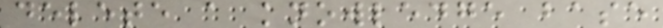delete a knowledge base
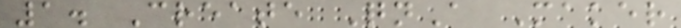1. Create QnA Maker
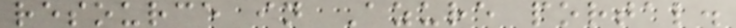resource in Azure portal.
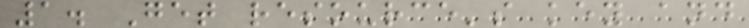1. Get resource's key and
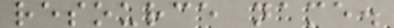resource name.
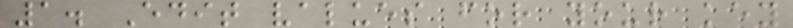1. Edit values for your key
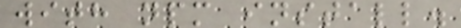with npm install.
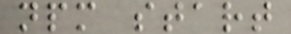npm start
